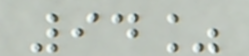94%
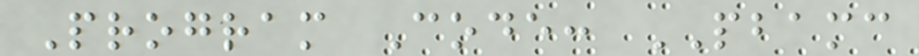Program Code: PBAMC
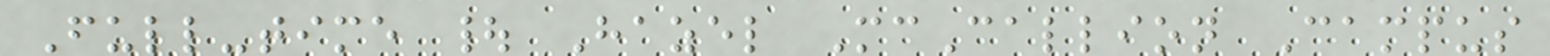Full-time | Hazel McCallion Campus
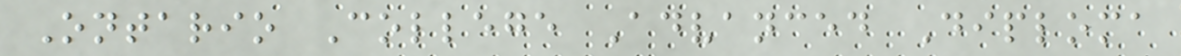Ontario College Advanced Diploma
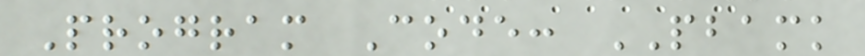Program Code: PBAMK
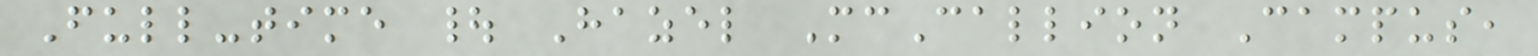Full-time | Hazel McCallion Campus,
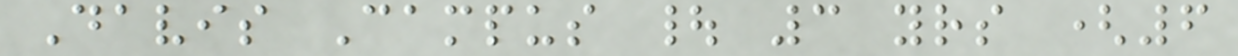Davis Campus | 3 yrs (6
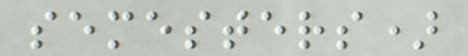semesters)
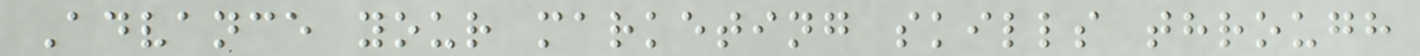Advance your marketing skills through
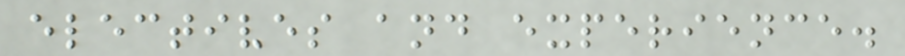electives and experience.
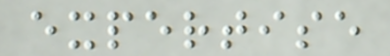expertise
